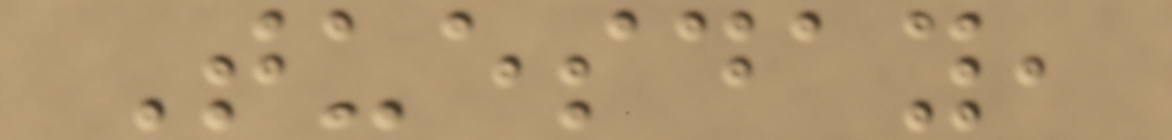Tuesday,
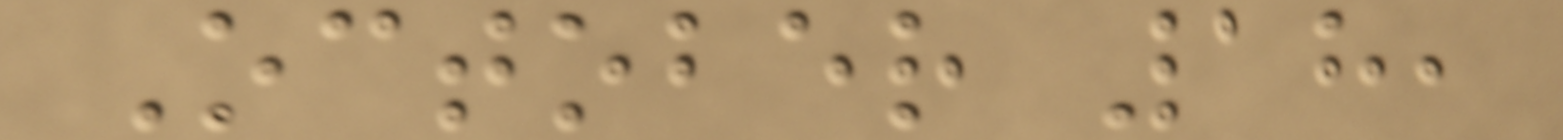October 18,
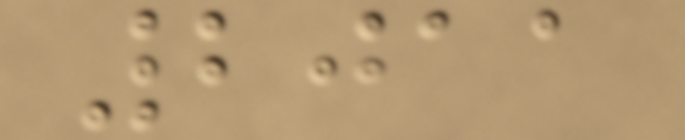2011
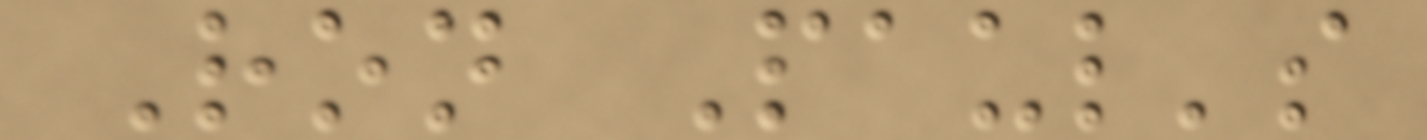Ron Paul's
